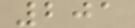201
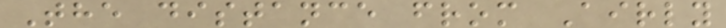The distance from Airly
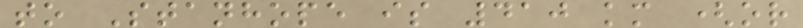to Stanhope is 410 km (or
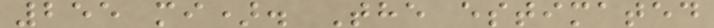255 mi). The estimated
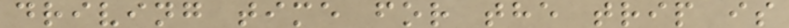driving time for the trip is
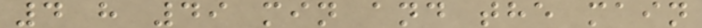4 h 49 min and the main
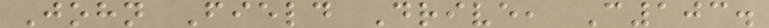John Field Drive, C103.
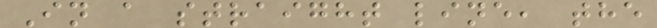In a straight line, the
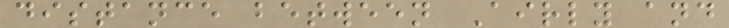distance between Airly and
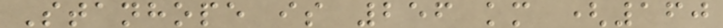Stanhope is 256 km (160
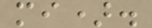mi).
